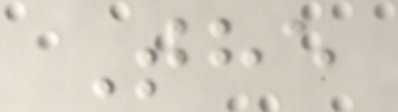The
